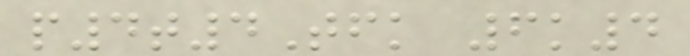p4t4Tfk 6k4
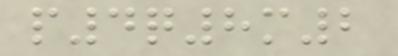p4q8m2
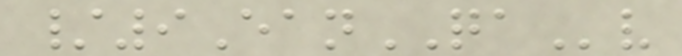/9EanQAv
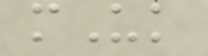mUk
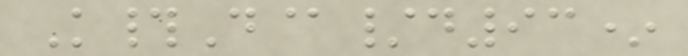K#D@/d93*
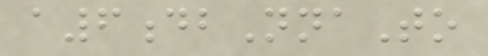a6dbNnaTo
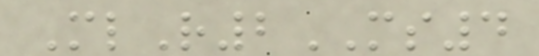MlR2MS4
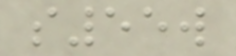s55w
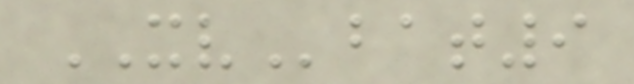XVbat9
